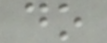do
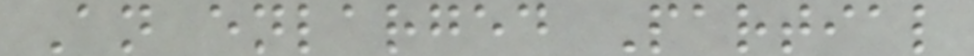An enlarged Partial
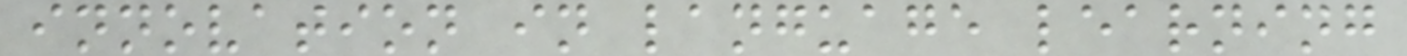innovation in language learning
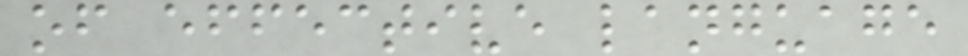of effective language
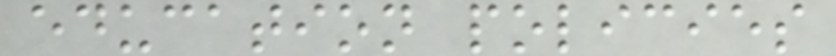education policies
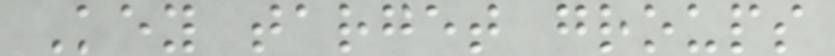Key target groups
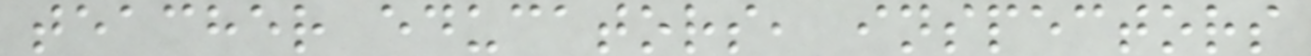teacher educators, inspectors
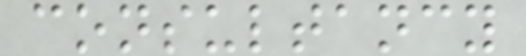consultancy
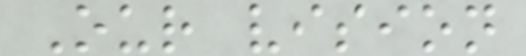Our vision
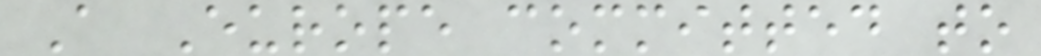A Europe committed to
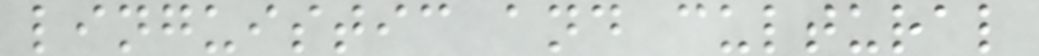linguistic and cultural
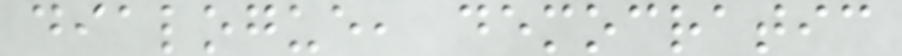dialogue, democratic
